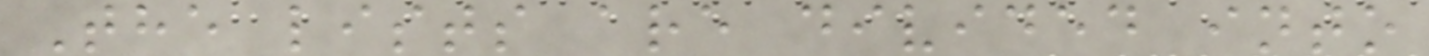The lists are divided into
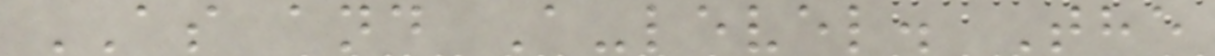AS and A-level. The
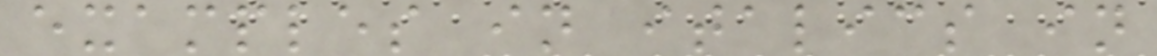examples in italics in
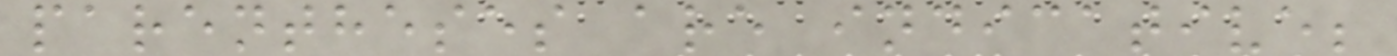parentheses are indicative;
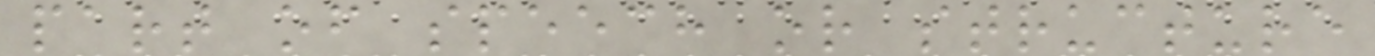part of speech or structure
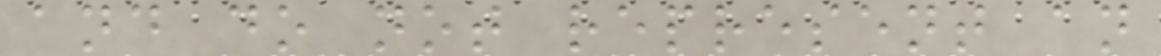and do not represent an
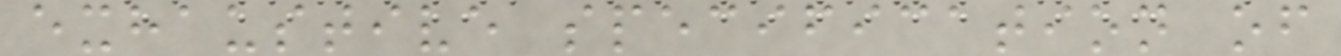exhaustive specification of
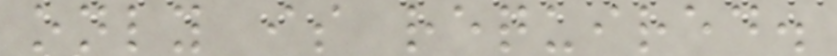only is required.
